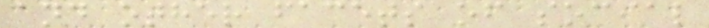and other facets of social
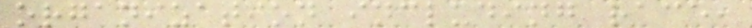organization including race,
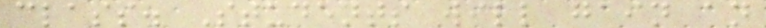class. Students will gain an
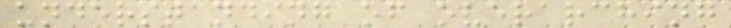understanding of overarching
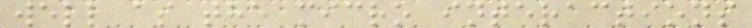well as the micro interactions
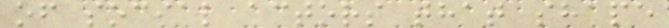of social actors that shape
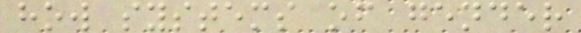how systems of gender
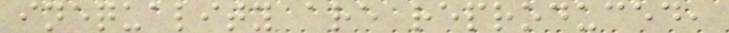inequality are reproduced,
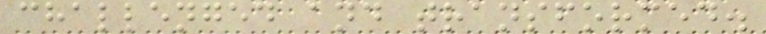challenged and transformed.
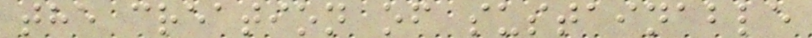the creation of sustainable
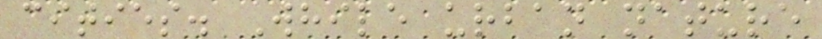cities. While urban nature
